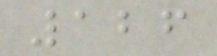126
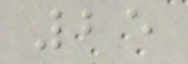25
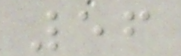56
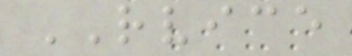RVICE
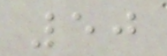50
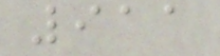911
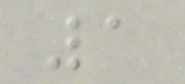1
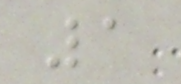1
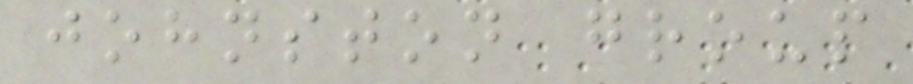johnston group
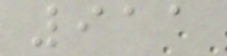911
